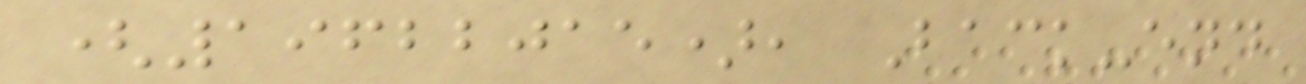(19622015), Back-end
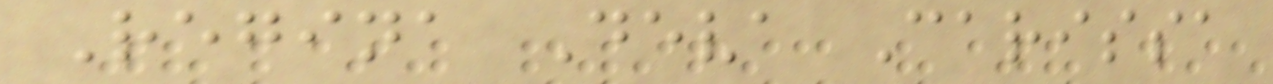Regina Deva Carissa
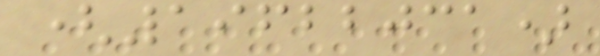(19622031)
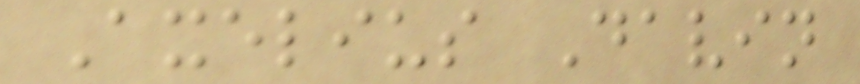Axelius Davin
